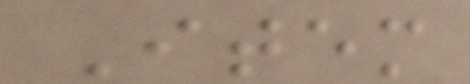Item
